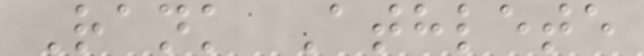Rank Athlete
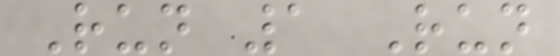Run 1 Run
